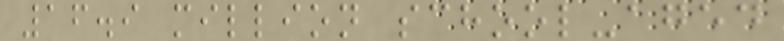16.9 million school-aged
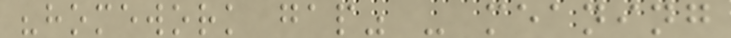"homework gap" - meaning
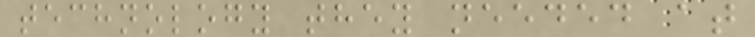technology they needed at
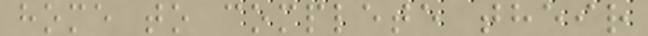home to complete their
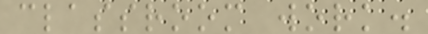classroom work.
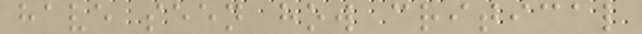have seen how critical
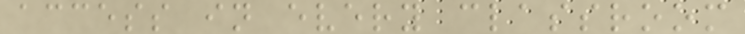access in every classroom
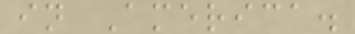in America.
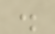.
